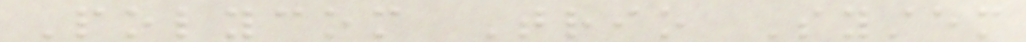Polycom Trio System
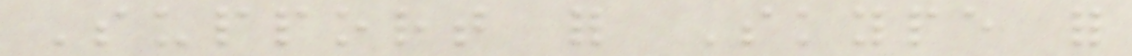Support for Skype for
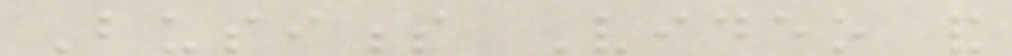Business Video and
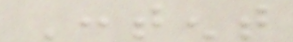Content
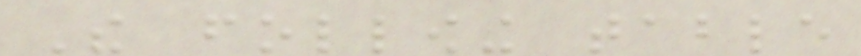The following table
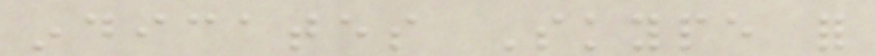indicates Skype for
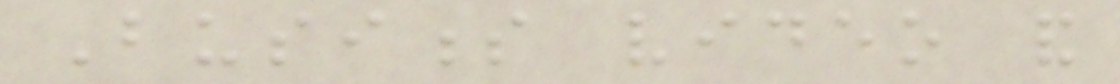Business video and
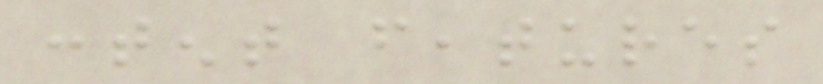content features
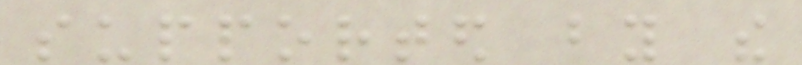supported by the
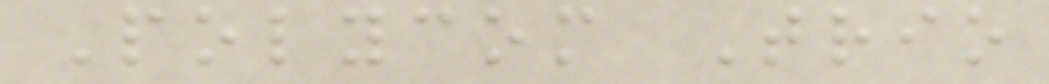Polycom Trio
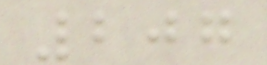207
